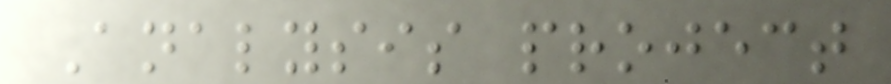Analysis project
